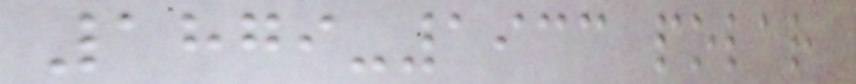1879-1933 polar
